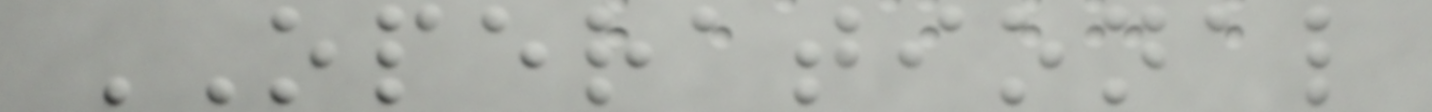OPERATIONAL
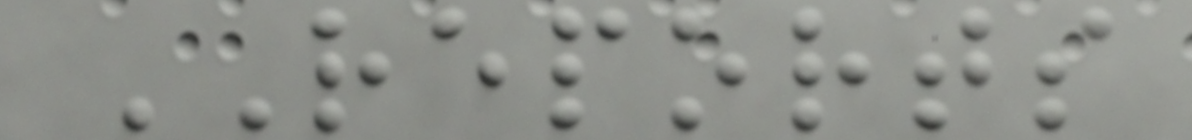REPORTS
